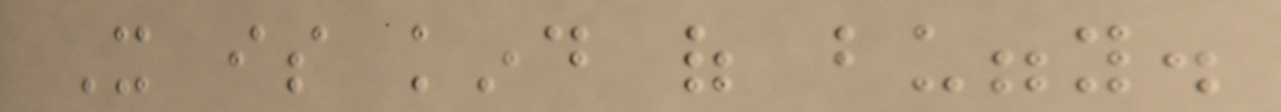It is kind of buggy.
